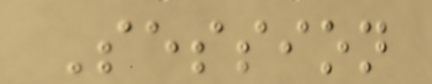Session
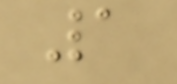1
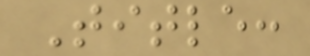Title:
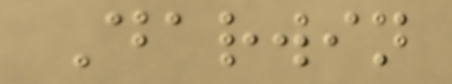Darwin
